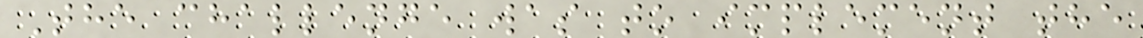The challenge was to implement the
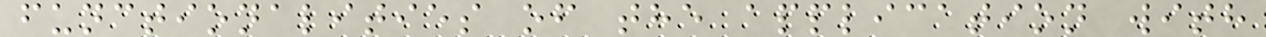functionalities of the application with
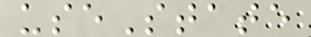useState
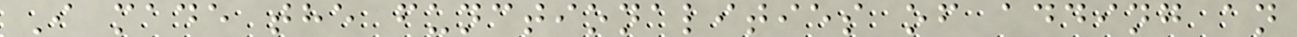I made the functionalities of adding an
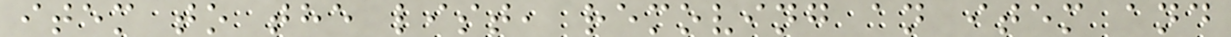item to the list, removing an item and
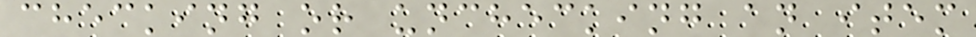checking or unchecking an item
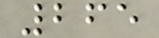265
